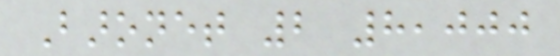Baronet 2 8,000
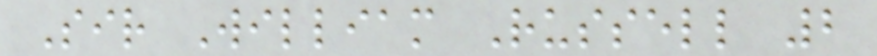Sir William Russell 2
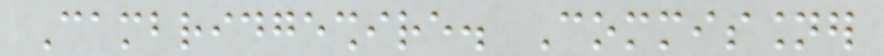Cambridgeshire. Commissioner
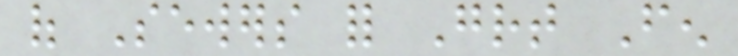of Sewers for Great Fen
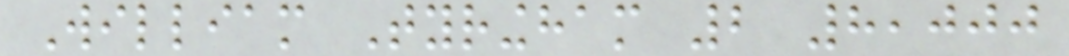William Tyringham 2 8,000
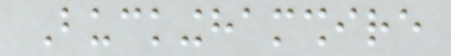Buckinghamshire
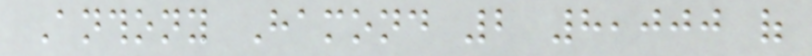Anthony Hamond 2 8,000 of
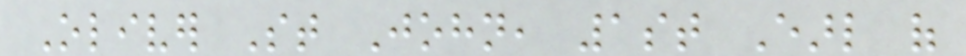Oliver St John, 1st Earl of
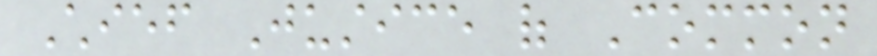Chief Justice of Common
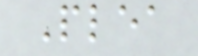Plea
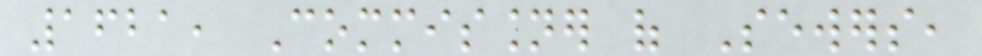1621, Commissioner of Sewers,
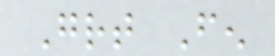Great Fen
